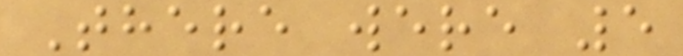There were 5
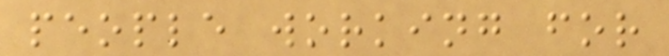people working for
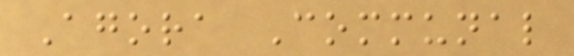Agora Communal
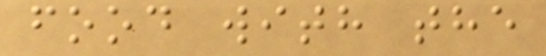food with the
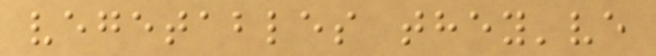vegetables they've
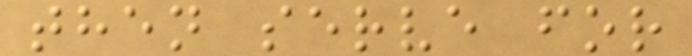then serve for
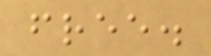free.
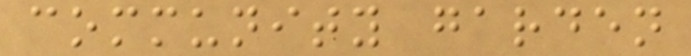community garden
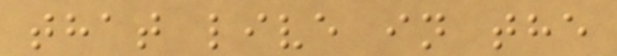that live in the
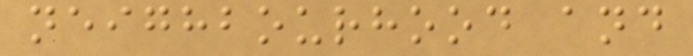neighbourhood and
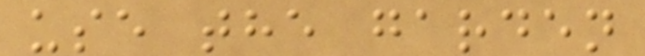use the garden
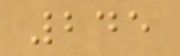245
